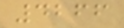4266
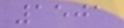1501
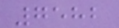7582
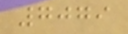7079
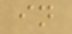in
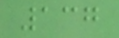137
